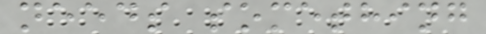needs something
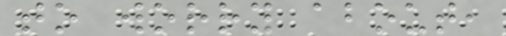to worry about,
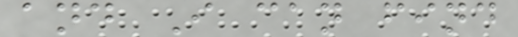and I can find
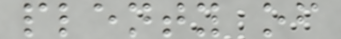plenty of
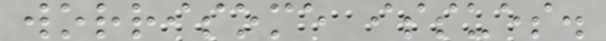worrisome issues.
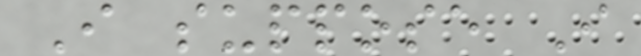I suppose I
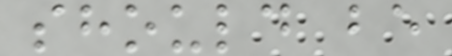should be
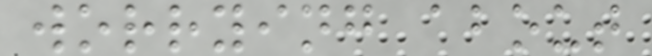worrying about
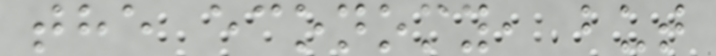the economy, but
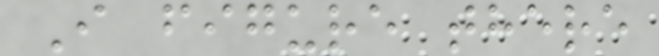I figure there
